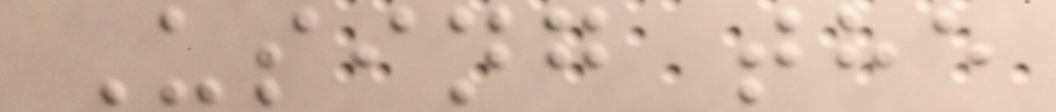Using the
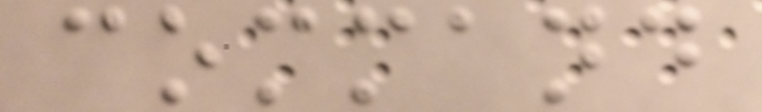command
